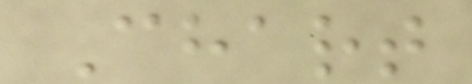Chart
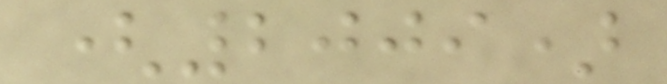(2009)
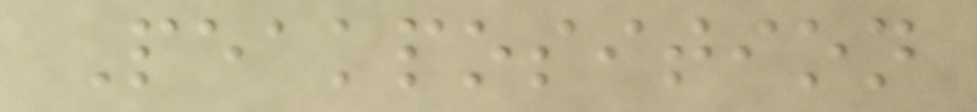Peakposition
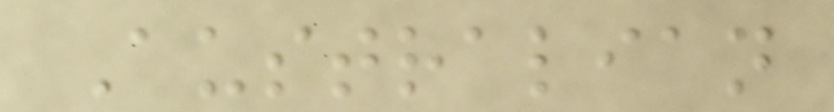Australian
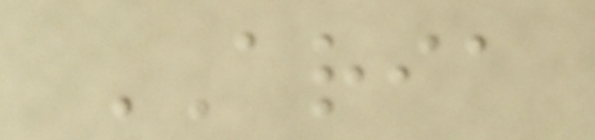ARIA
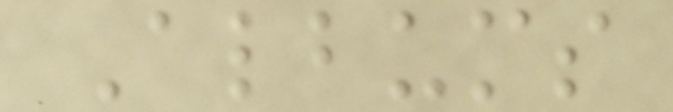Albums
